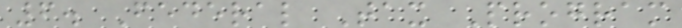6. Federal Tax Program
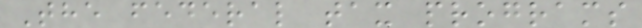The federal tax programs
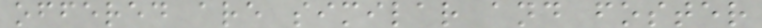offered are similar and foster
